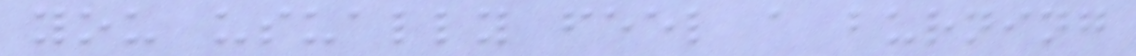you usually feel a burning
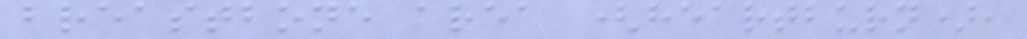breastbone area (heartburn),
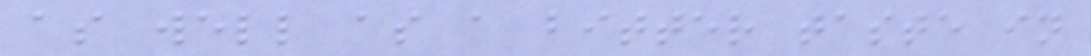as well as a bitter taste in
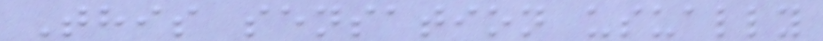This sensation usually
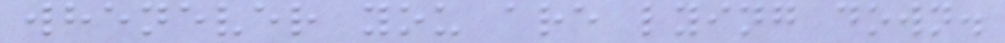whenever you are lying down.
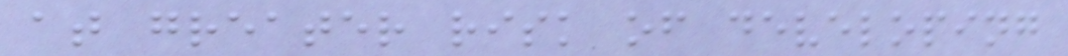at greater risk of developing
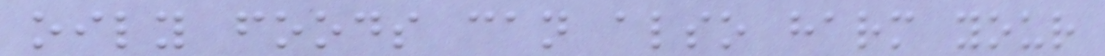oily foods can also harm your
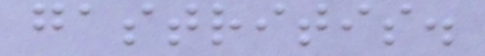gastritis.
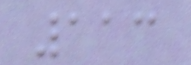113
